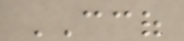CCOF
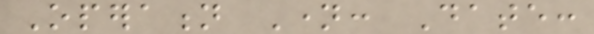Operation Name: Date:
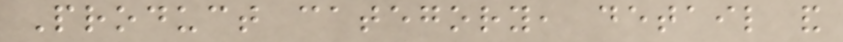Product category, detail and
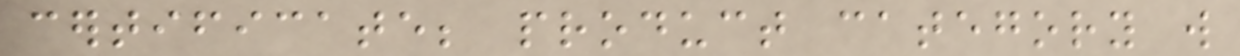certificate; product category will
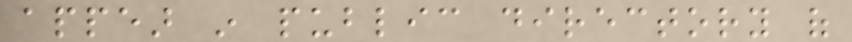appear in public directory of
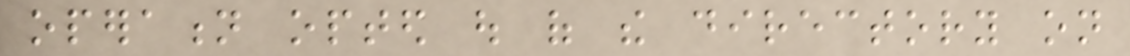operation opted out of the directory on
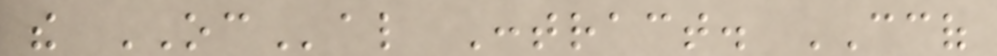the OCal Contract. CCOF
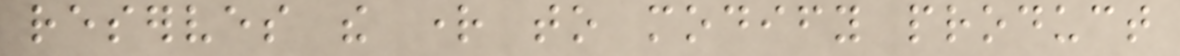reserves the right to modify product
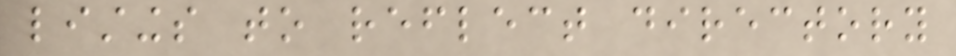listings to reflect directory
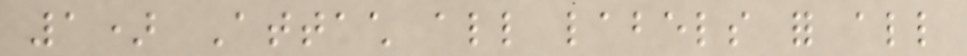1) Attach all labels for all
